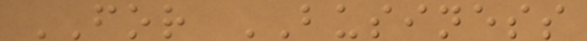FOR BUSINESS
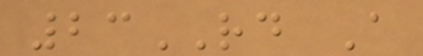23RD A
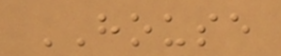HOUSE
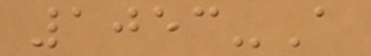1053-A
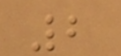2
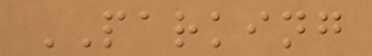PARKING
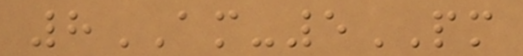8AM-5PM
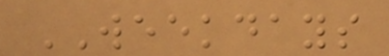WEEKDAYS
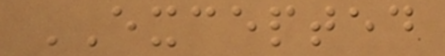EXCEPTED
